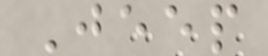Jeep
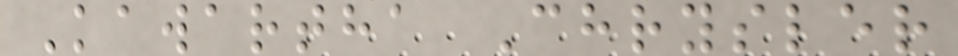Kawartha Chrysler
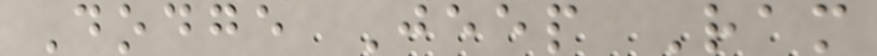Dodge Jeep Ram
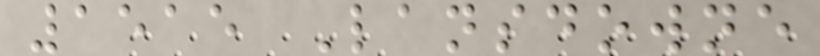1515 Lansdowne
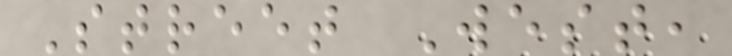Street West,
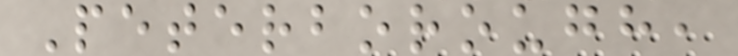Peterborough,
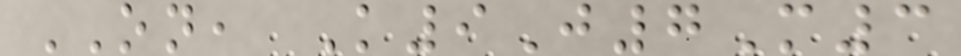ON, K9J7M3
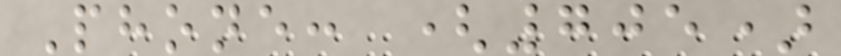Phone: (705)
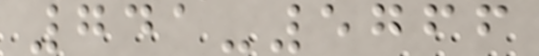741-5766
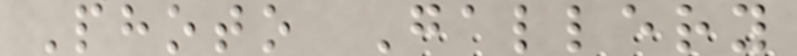Photo Gallery
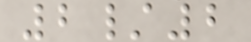2/2
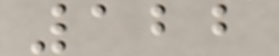122
